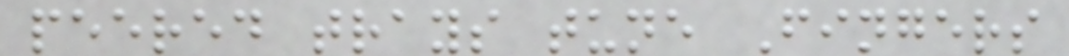peered trays tune Fingers
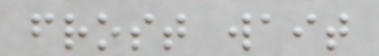frost wait
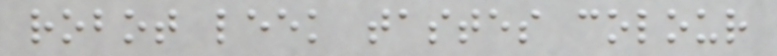robot leek tastes colour
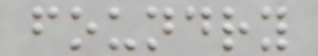foundry
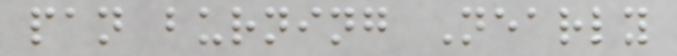pan burning Nearly
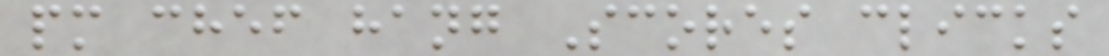pm chef hang Scores clicks
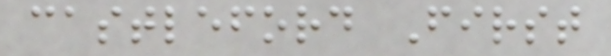castleford First
